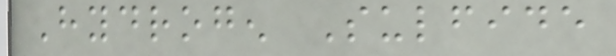Hydrogen Sulfide
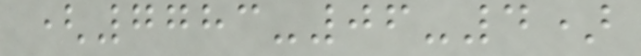(7783-06-4)
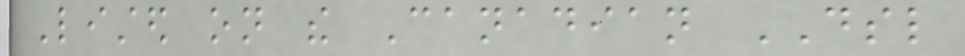Listed on the Canadian DSL
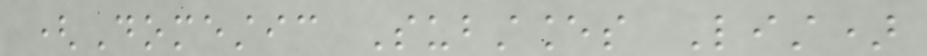(Domestic Substances List)
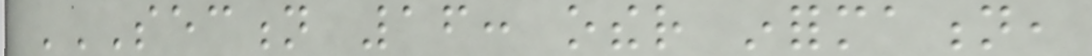SECTION 16: OTHER INFORMATION,
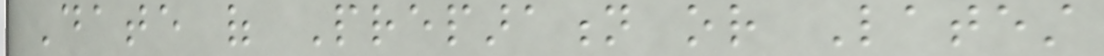Date of Preparation or Latest
